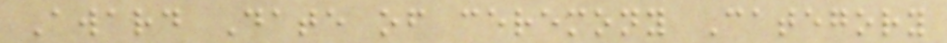Award Date of ceremony Category
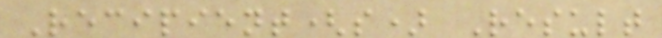Recipient(s) Result
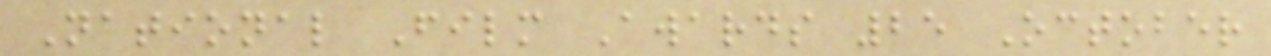National Film Awards 25 October
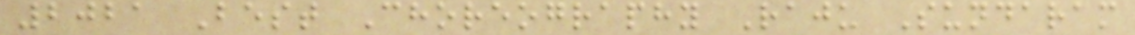2021 Best Choreography Raju Sundaram
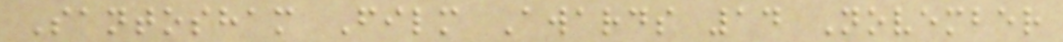Santosham Film Awards 14 November
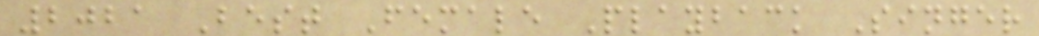2021 Best Female Playback Singer
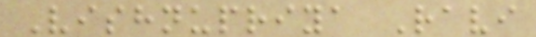Vishnupriya Ravi
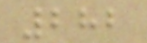282
